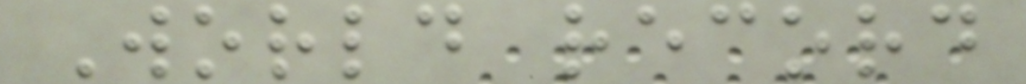World record
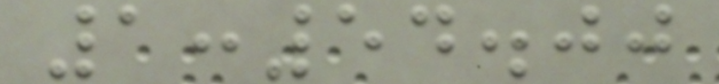1:54.00
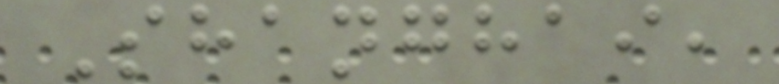Shanghai,
